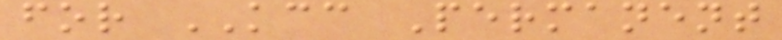for KCC Permanent
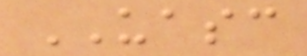UASC
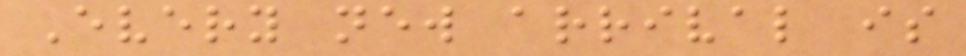Every new arrival is
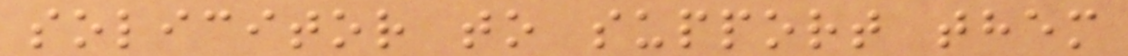solicitor to support them
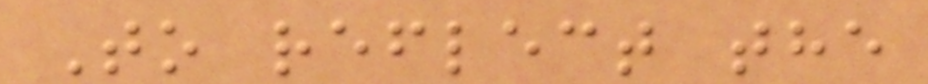To reflect the
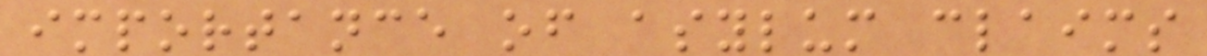importance of asylum claims
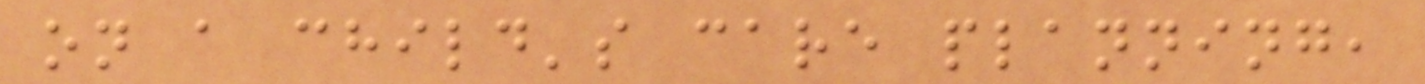on a child's care planning,
